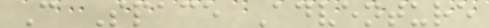C Space Adventure
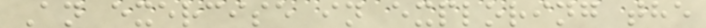An exercise in exploring the
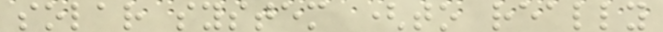solar system (to really
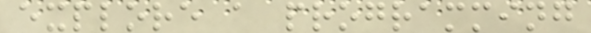explore a programming
